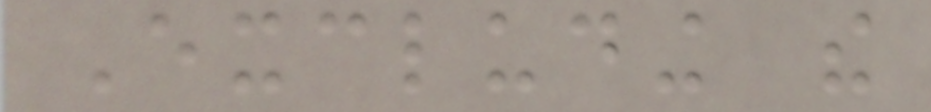Excluding the
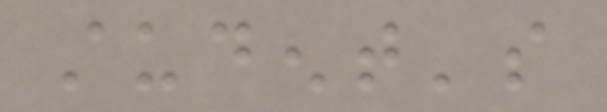student's
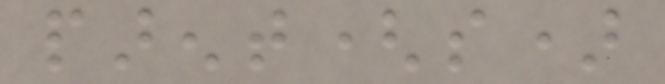parent(s)
